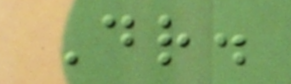Dr.
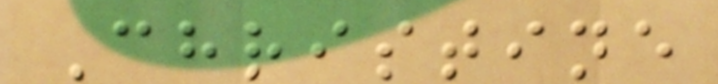Christine
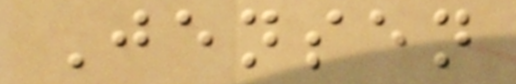Jensen
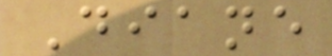Diane
